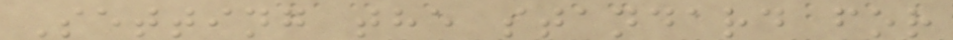Setting the standard for
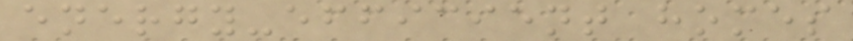energy-efficient homes
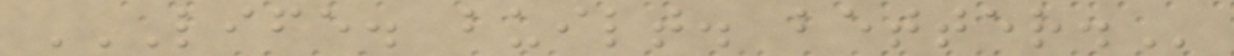LIFE. BUILT. BETTER.
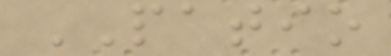PATIO
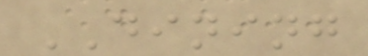DINING
